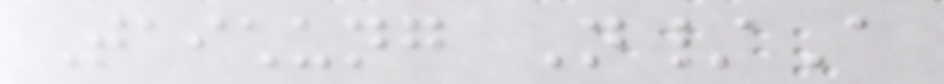Taichung N/A
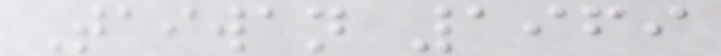Taiwan 1969
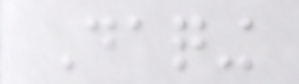Daqing
